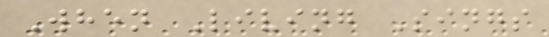When Living Sings
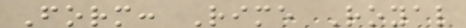Form: Rime Royal
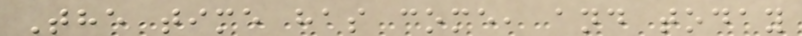The time has come, and today
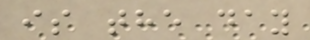is the day
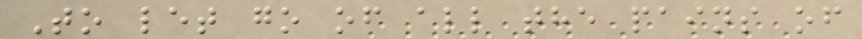To let go of all the pains of
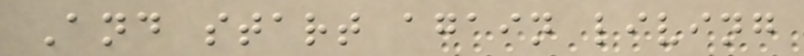And start again living
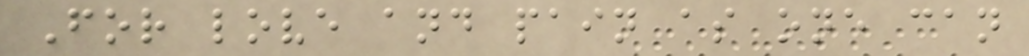For love and pain as one can
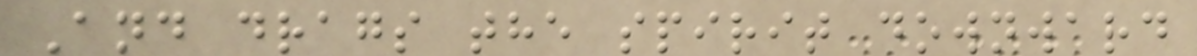And drags the spirit downward
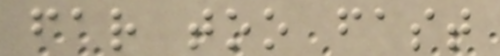far too fast
